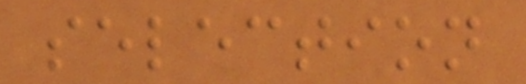selection
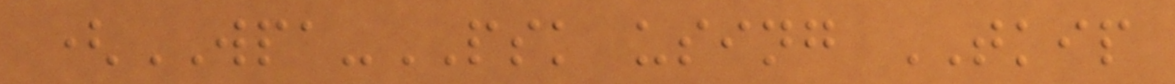(WPA-PSK using TKIP
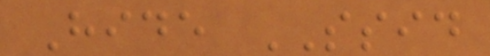Hide SSID
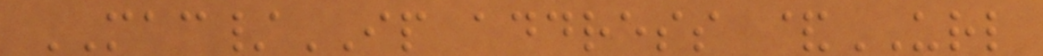MAC/IP address &URL
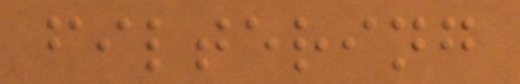filtering
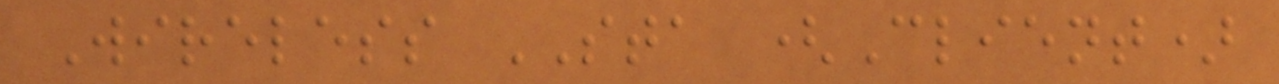Wireless STA (Client)
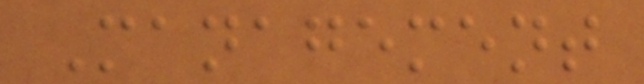Management
